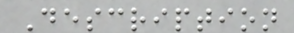Description
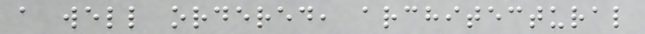a well ordered, architectural
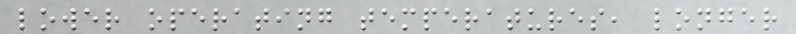lower operating temperatures, longer
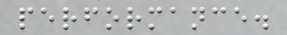performance.
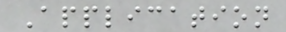Application
